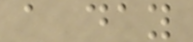a day
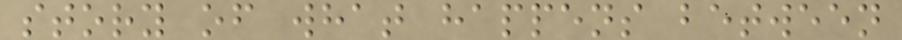story of what happens between
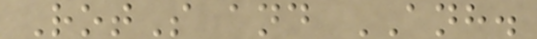RotS and ANH.
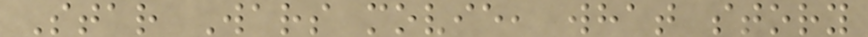Star Wars movie, what story
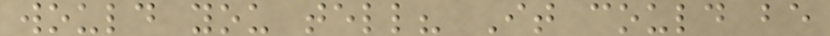would you tell? It could be
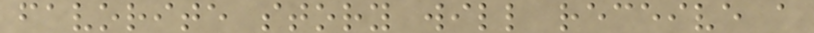favorite story will receive a
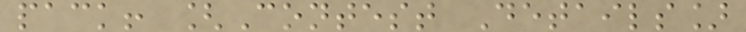pack! [Contest Details]
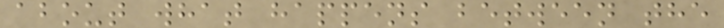about what happens between the
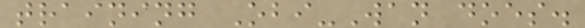training Obi-Wan does.
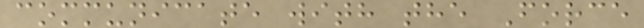communicate with the Force
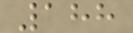188
